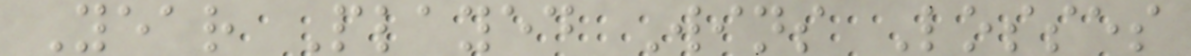Year Played Wins Losses
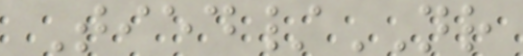Tied/NR
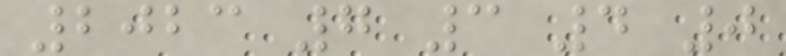2023 7 3 4 0
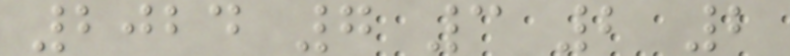2024 7 3 2 2
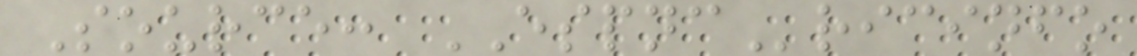Source: ESPNCricinfo
